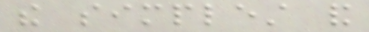the simplest and
